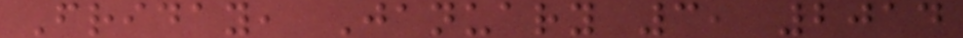Friday, January 3, 2014
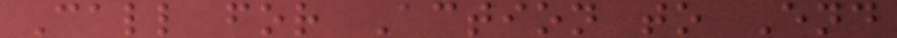Call for Action to End
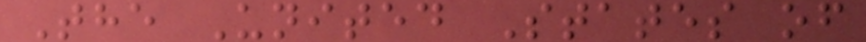The United States of
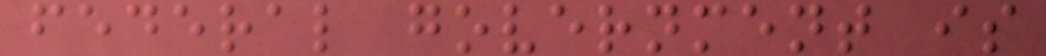federal government is
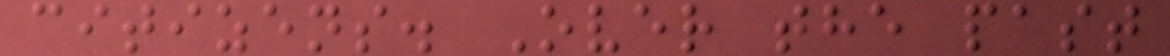citizens. Over the past
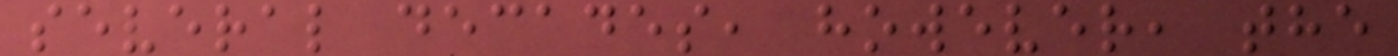several decades, however, the
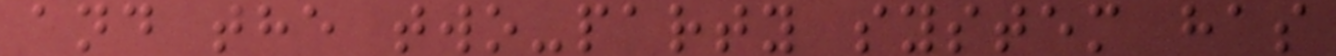and the two-party system has
